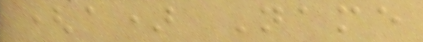(a) Name
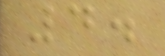4.
